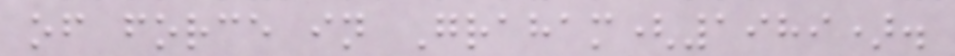of force in Graham(1989).
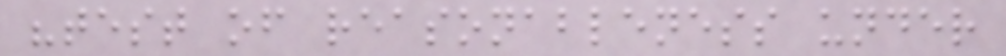"test of reasonableness under
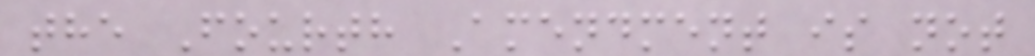the Fourth Amendment is not
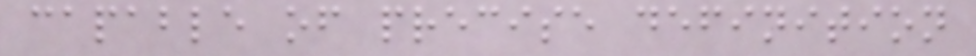capable of precise definition
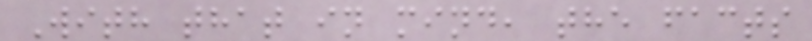With that in mind, the facts
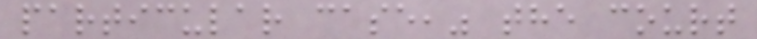particular case," the court
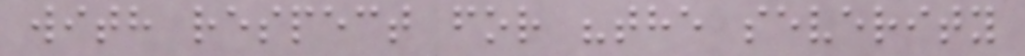with respect for "the severity
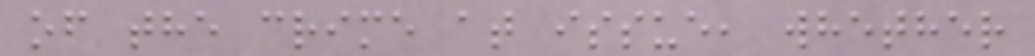of the crime at issue, whether
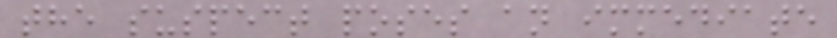the suspect poses an immediate
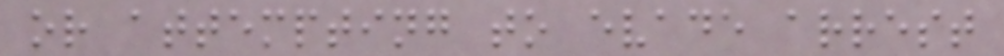or attempting to evade arrest
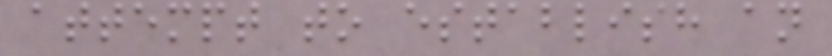attempt to establish an
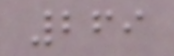269
